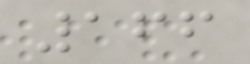166
